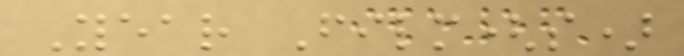Year Film(s)
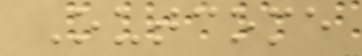Outcome
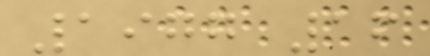1977 16
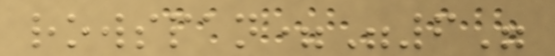rowspan="6"
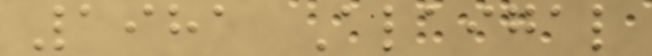1981 Alaigal
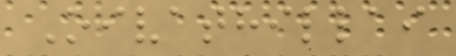Oivathillai
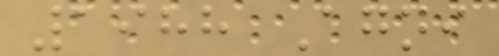1988 Agni
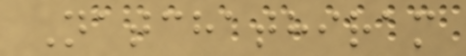Natchathiram
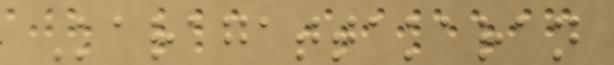Karagattakaran
